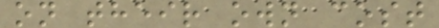on their own cost
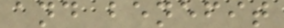and benefit
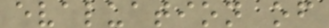evaluation of
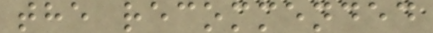the recommended
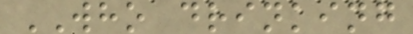WHO drinking
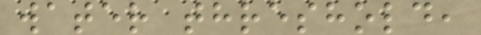water threshold,
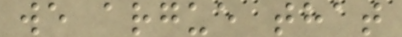we argue that
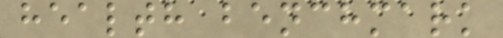health benchmark
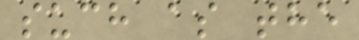such as the
